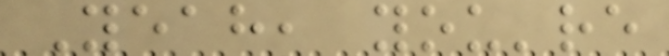Yeah, you're
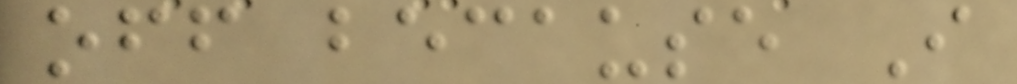off because I
